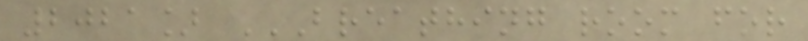2021] BREATHING ROOM FOR
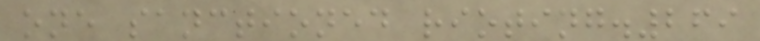one sanctioned rioting.269
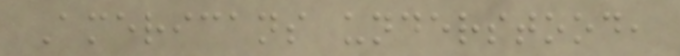Americans understood,
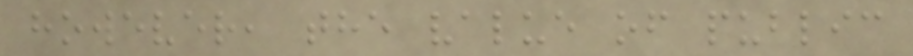however, the value of public
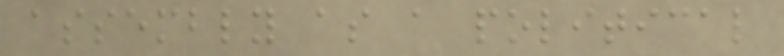assembly as a political
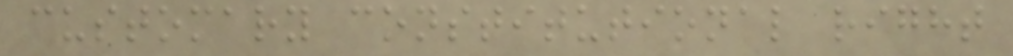customary constitutional right
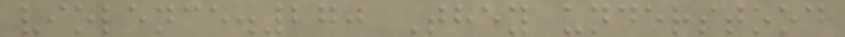violence.270 They understood
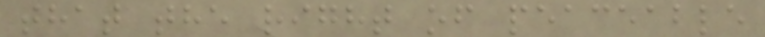that the right of peaceable
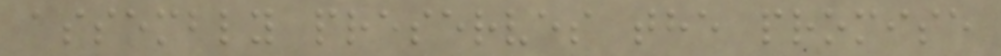assembly preserves the promise
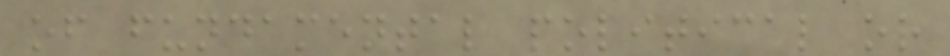of fundamental political or
